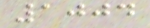1004
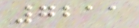7211
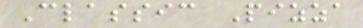Classic Pizza
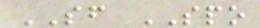SF SPO
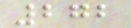272
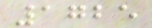1725
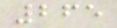265
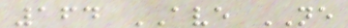164 AVE NE
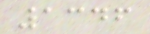1346
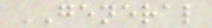GENERAL
